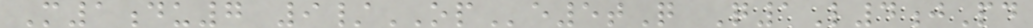M1du7 9/OPe5tQ Q1L4jPd
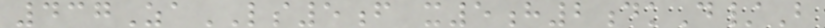437ZaLS5f x5h2dkD/B
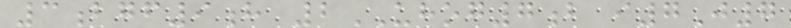3bgf9h 2UHOG7b i7J7
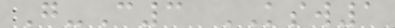G-C3 KSW1
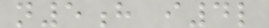n5h i4l
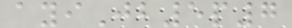ayiJb5p7
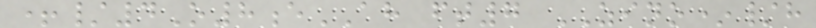+/4O8eAH ft7 ZINO*/h
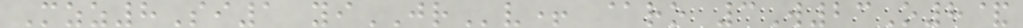Mzz8Si1 yiJRv+ @ro 3W23O8&
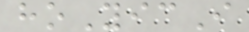hoYicI
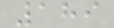189
